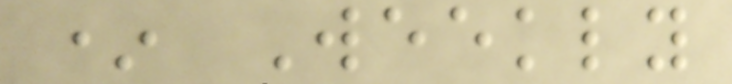* Weekly
